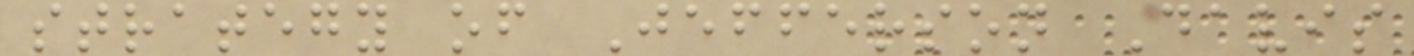strategy of Jefferson Davis
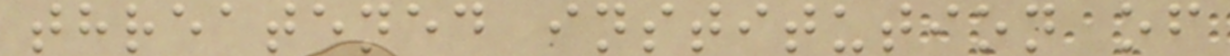threatened institution of
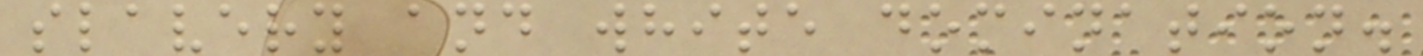slavery and white domination.
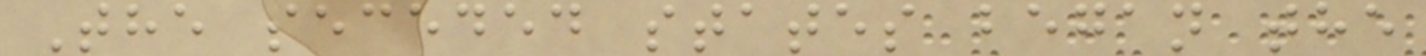The seceded states began the
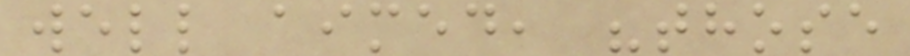well aimed, "those
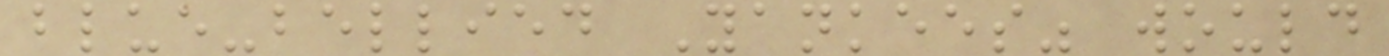blue-bellied Yankees" would
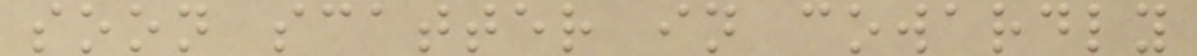soon scatter in cowardly
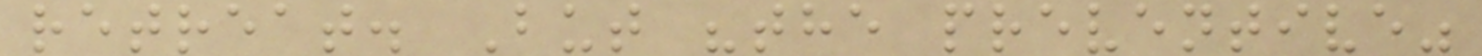retreat. But "the preventive"
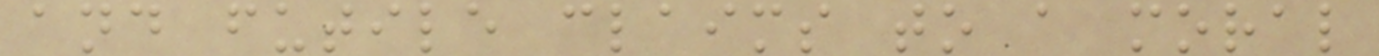and futile claims to a moral
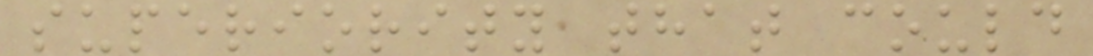superiority that could
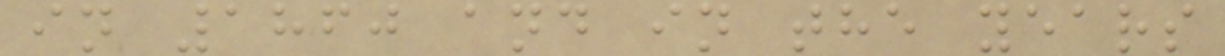in 1860 and in the years
